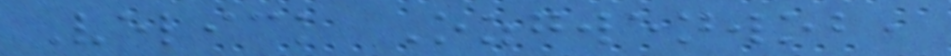Velick Ozgwenwob,
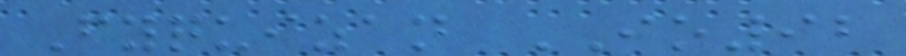Fyquizan IO92
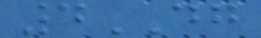4DG
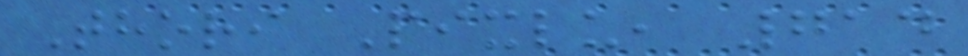Thori Pixlu, 714
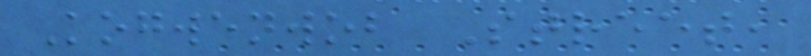Kogwenwob Street,
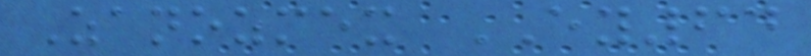Zanozmex EY64
